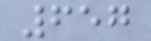657
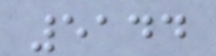5144
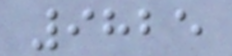9825
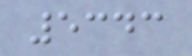5343
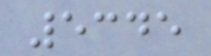5345
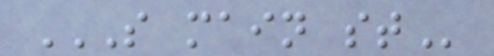S MAIN ST
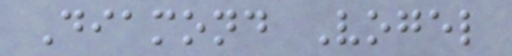Diamond Vogel
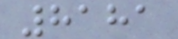8181
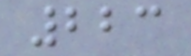223
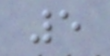5
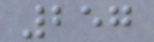257
